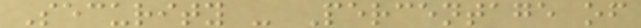Security - Percentage of
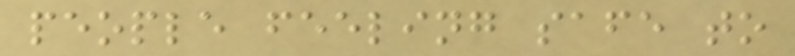people feeling safe to
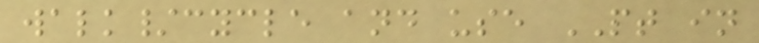walk/cycle and use PT in
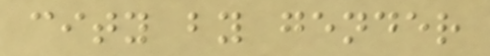city by gender
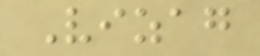Vizag
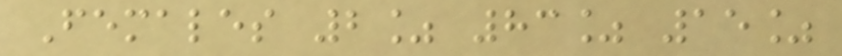Females 2% 83% 15%
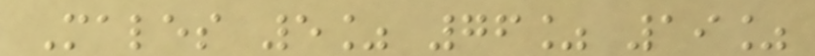Males 5% 76% 19%
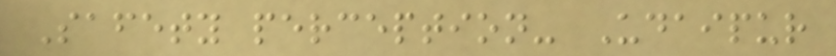Safety perception- Udaipur
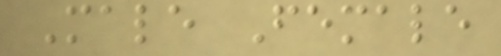Male Female
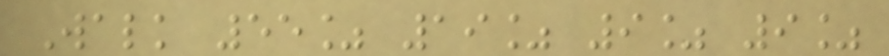Walk 55% 19% 9% 9%
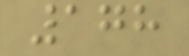178
